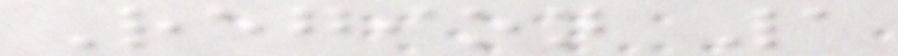Region 1
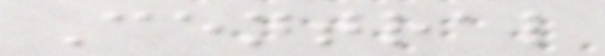Central
